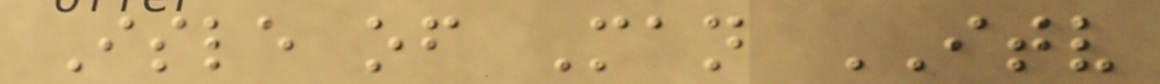Isle of Man ITV
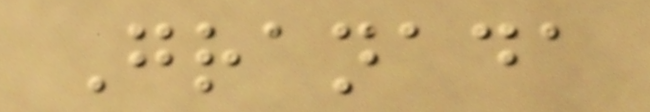Granada
